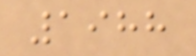1988
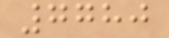7780
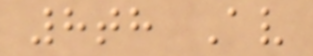8th Av
